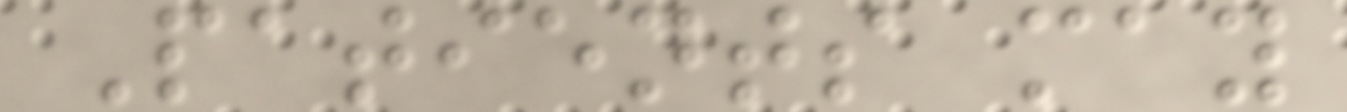Patients may
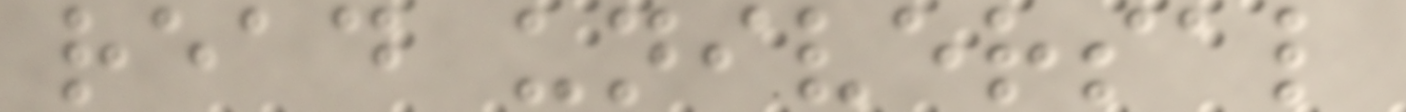read universal
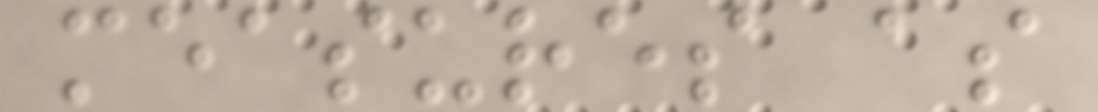measures as
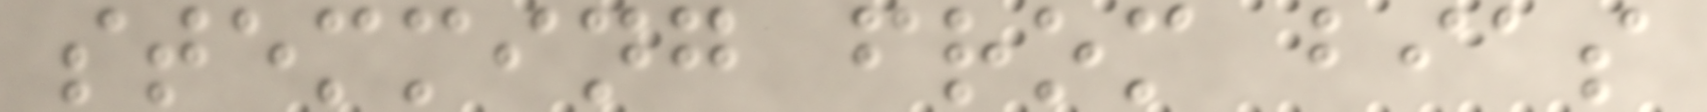stemming from bias
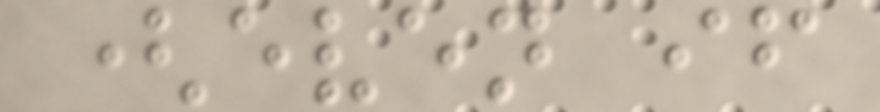(even if
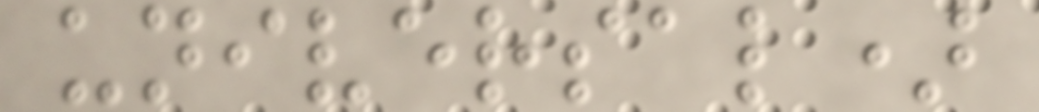universal)
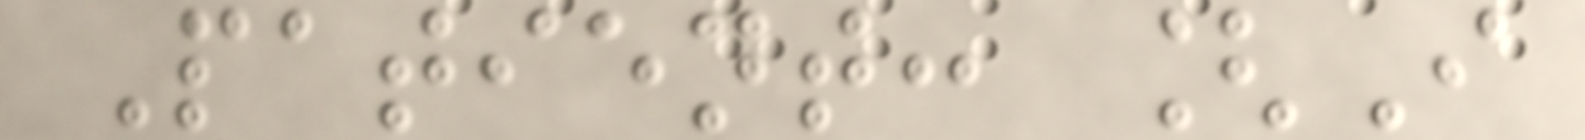Patient: [I
